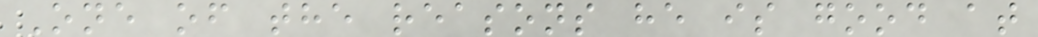One of the reasons he is good at
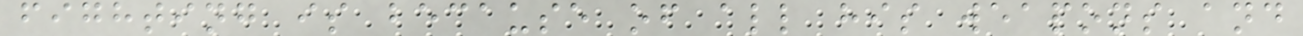fighting is because of all his weapons and
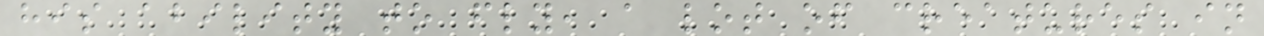his ability to fly, a lot of creatures in
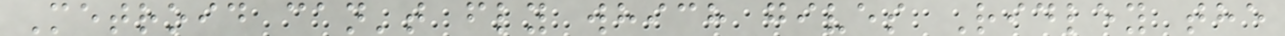Metroid can't fly which gives Ridley the
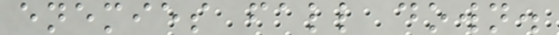enemies fall down.
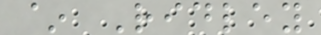~ Ridley
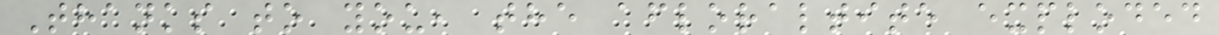Thanks to you, the afloraltite exploded
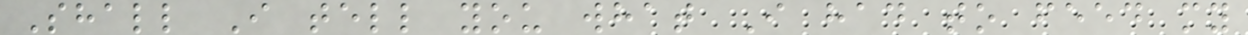Shall I tell you what I had to feed my
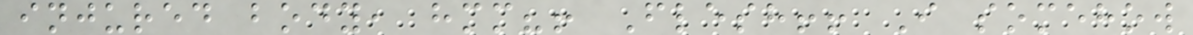injured body, hmm?! Flesh!! I somehow
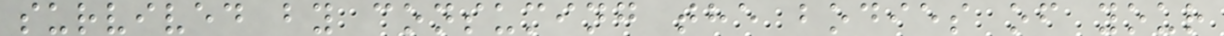survived by consuming the bodies of your
